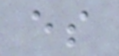es
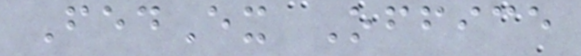FedEx Office
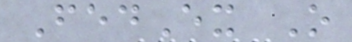FedEx O
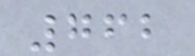762
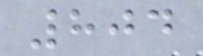804
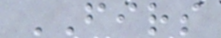FIRS
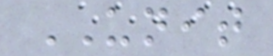UNIT
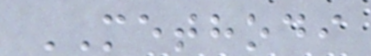METHODI
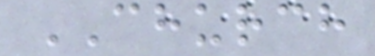CHURCH
